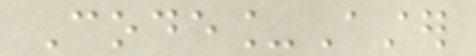Code_Aster
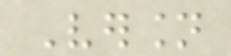Version
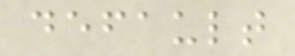default
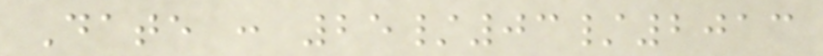Date : 25/03/2013
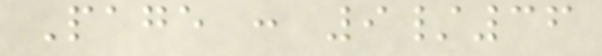Page : 9/36
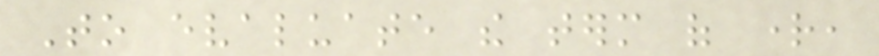To evaluate the term of right,
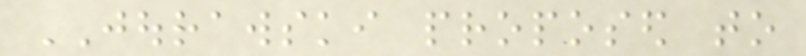JOURAWSKI proposed to
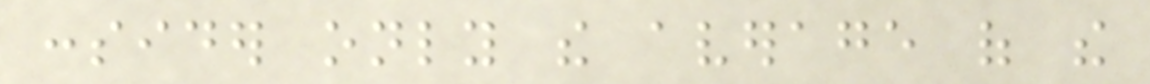consider only the average of the
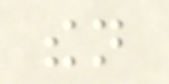then
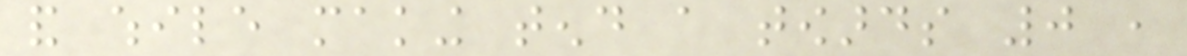and while making tend a towards 0 ,
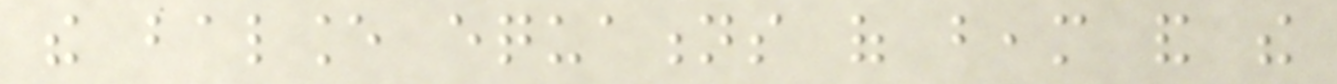the balance equations of beam and the
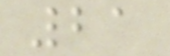21
